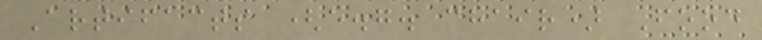Artifacts (e.g. chair) Food
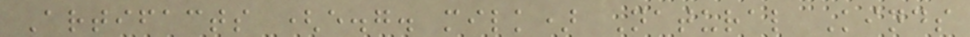Artifacts (e.g. milk) Natural Kinds
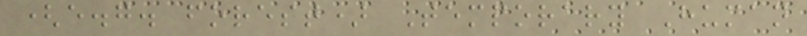(e.g. forest) Temporary Human
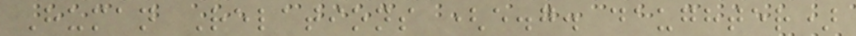Human Relations (e.g. daughter)
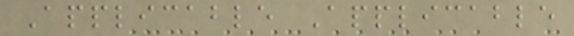Applicable Applicable
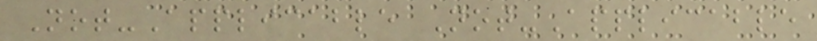Not-Applicable Not-Applicable
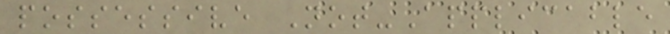possessive Not-Applicable
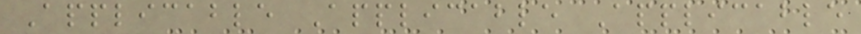Applicable Applicable Applicable
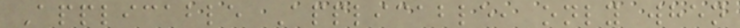Applicable Applicable, only when
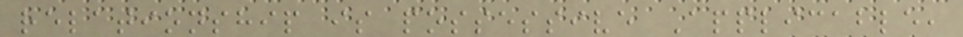relationship is possessive Applicable,
